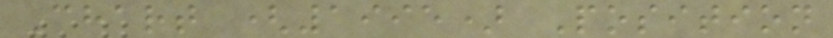Chart (1995) Position
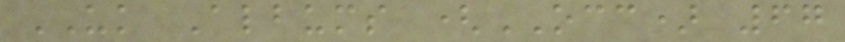UK Albums (OCC) 67
